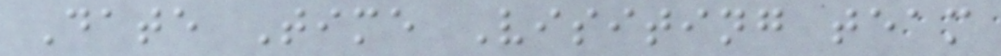Date Time Visiting team
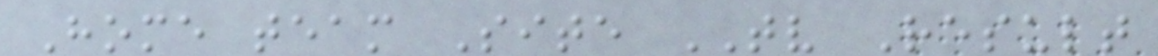Home team Site TV Result
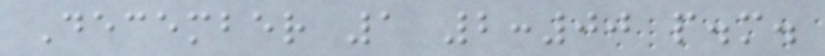December 1 2:00 p.m.
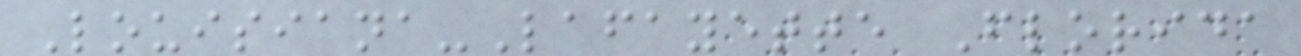Louisiana-Lafayette Florida
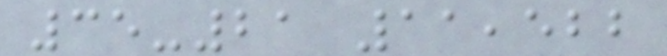35-21 11,522
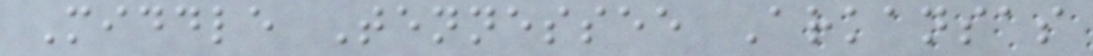Middle Tennessee Arkansas
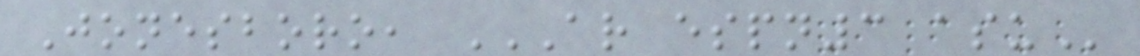Jonesboro, AR ESPN3 ASU
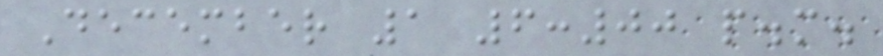December 1 6:00 p.m.
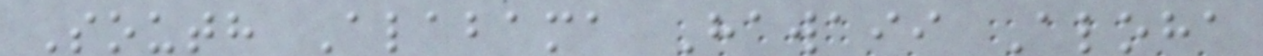South Alabama Hawaii Aloha
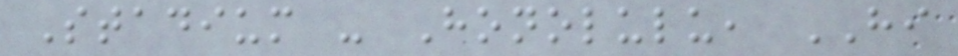Stadium - Honolulu, HI
